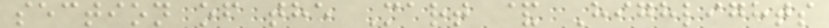section of the Mart & Highlights
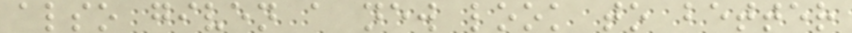also given a new look to better
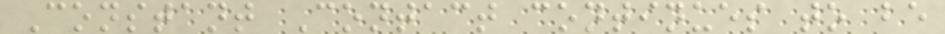Constant Contact continues to be
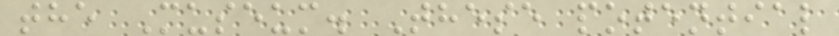the Museum. These potential
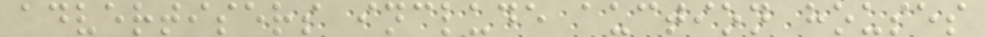advertisers include auction houses
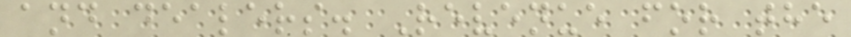and dealers. Revenue for the
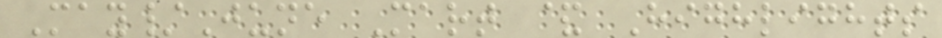May/June Mart & Highlights
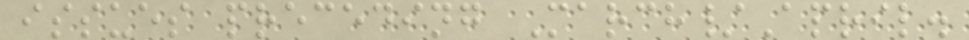issues preceding March/April.
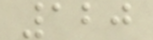120
